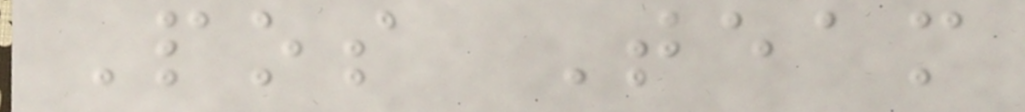Pos Team
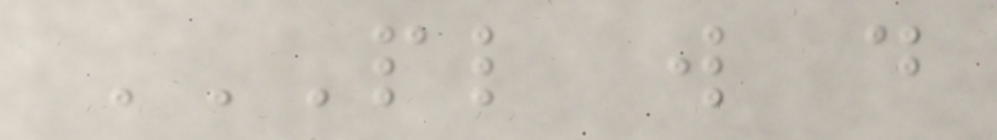PL W D
